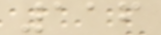116
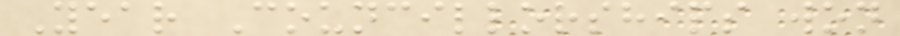Year Councillorships won
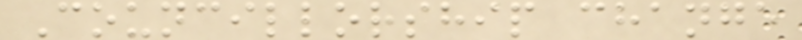Councillorship change
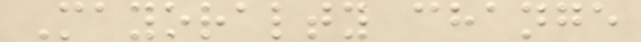Mayoralty change
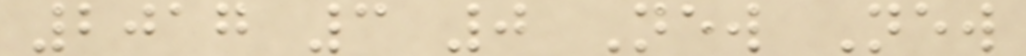2017 3 0 New New
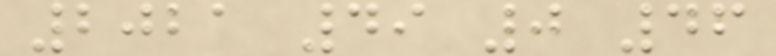2021 49 0 46
